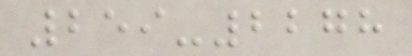259-2278
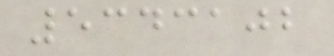5343102
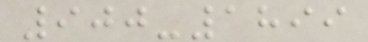900-1899
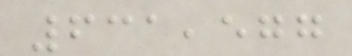631,577
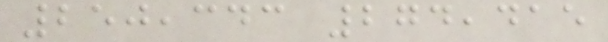250,343 274,415
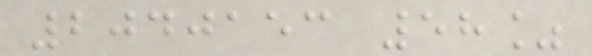2040153 58%
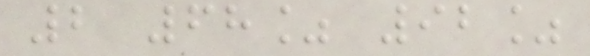2 68% 92%
